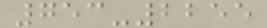753-2255
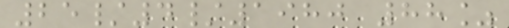25/4/1980 88%
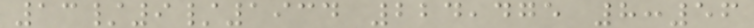13/9/1934 224,475 8:56
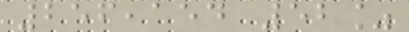256,154 52%
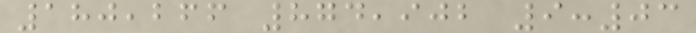180,266 874,902 9:03
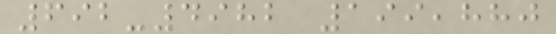692-4982 199,880
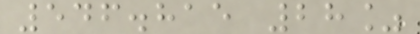546.815 28%
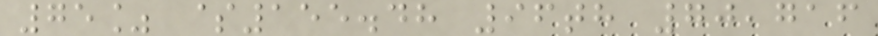75% $155.48 96th 70,716
